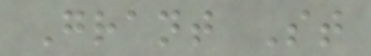Grant St
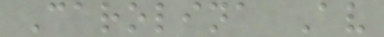Carolina Av
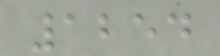1254
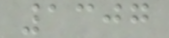1307
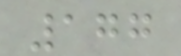177
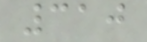310
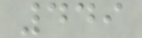449
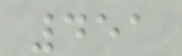451
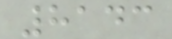8143
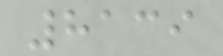8139
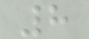8
